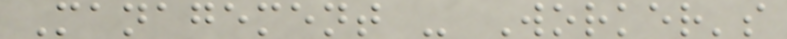Management - Worker's
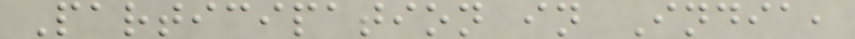Participation in India,
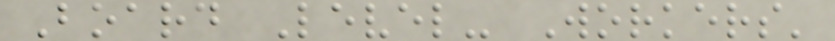Board Level- Workers'
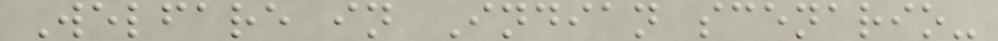Welfare in Indian scenario-
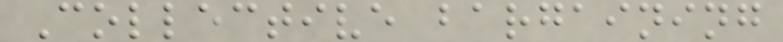Collective bargaining
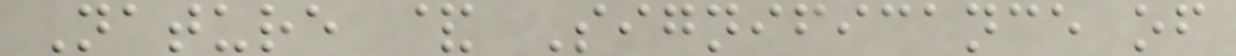Nature & Significance of
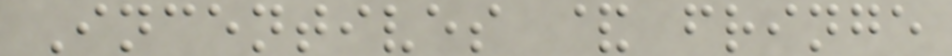Incentives & fringe
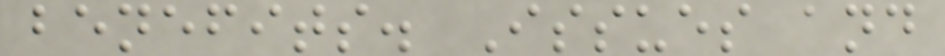benefits. Issues and
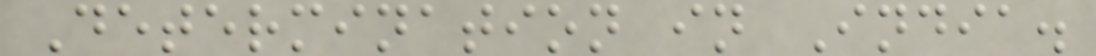Determination in India.
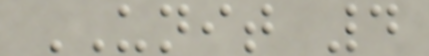UNIT 4
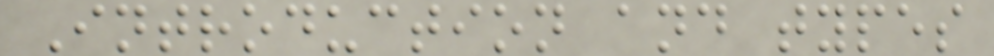Introduction and types
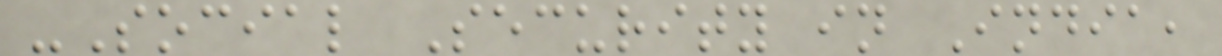-Social Security in India,
